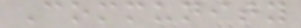Community
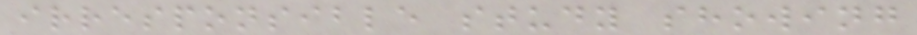irresponsible study showing
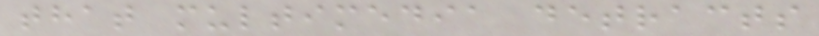that multimedia detracts
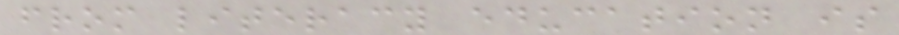from literacy education is
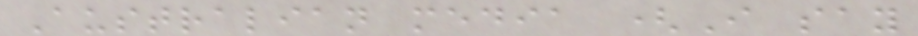Australian media (I say
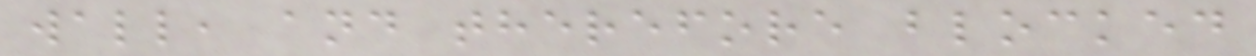wall, and therefore blocked
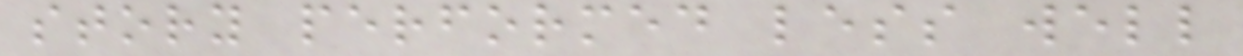story performed less well
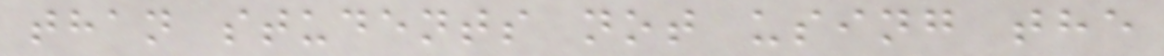than students not using the
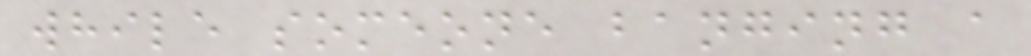while someone banging a
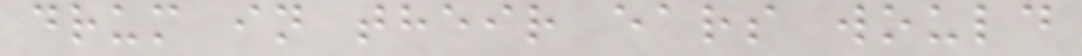drum in their ears would
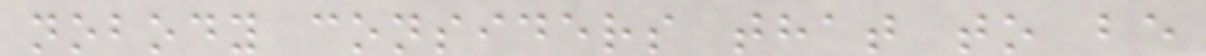nobody considers that to be
